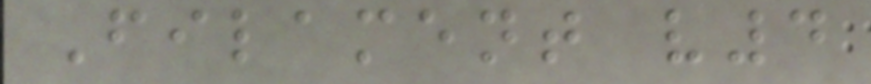Filament v4
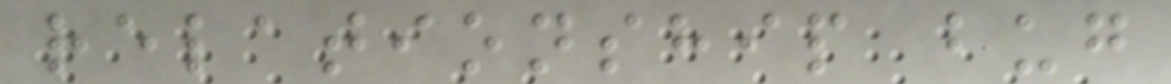relationship bug
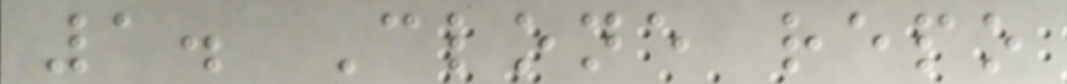1. Clone repo
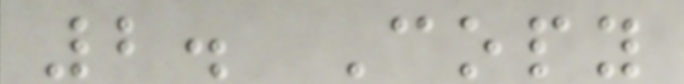2. Copy
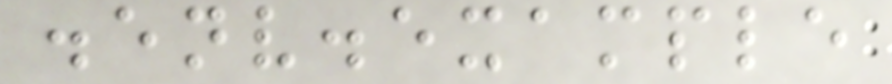.env.example
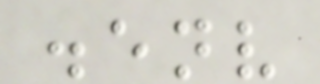.env
